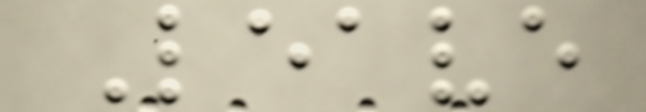Leave
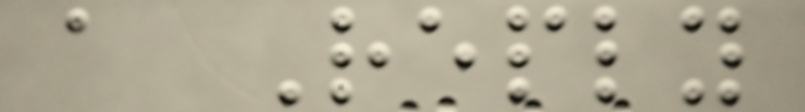a Reply
